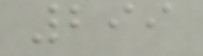299
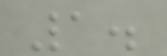1.
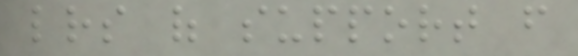letters of support from
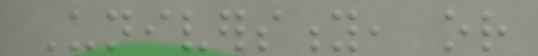University, or
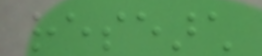research
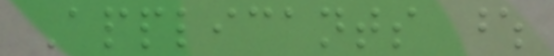Applicants whose
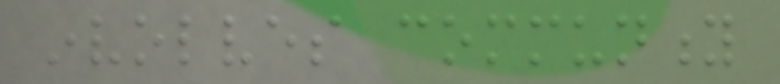involves community
